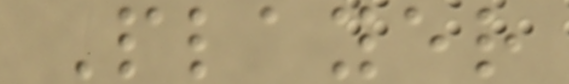Player
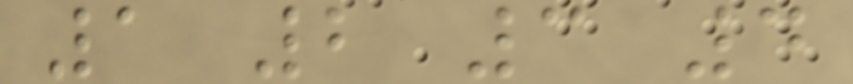1 2 3 4
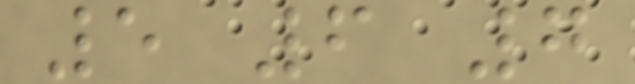5 6 7
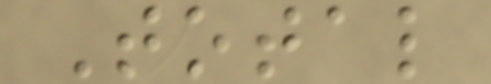Total
